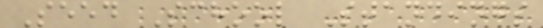Seed School Standings
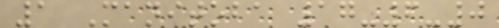1 Manitoba 17-6-0
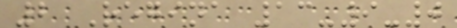2 Regina 13-9-0
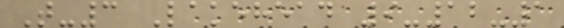T-3 Lakehead 9-12-1
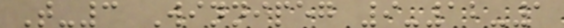T-3 Winnipeg 9-12-1
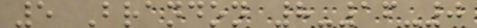5 Brandon 8-16-0
